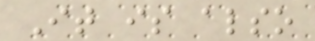It is also
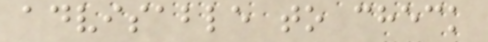advisable to check
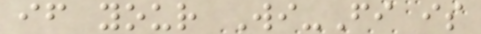if your Wi-Fi is
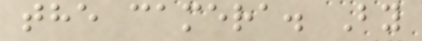the camera. By
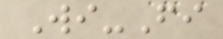Wi-Fi
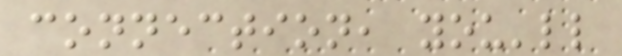connection, you'll
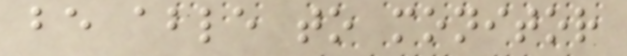be able to monitor
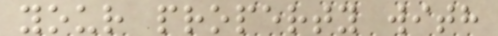your property with
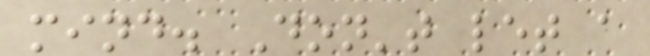mind. Don't let a
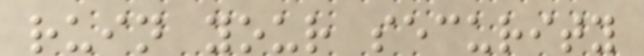ruin your security
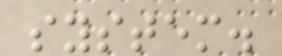system.
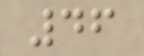46
